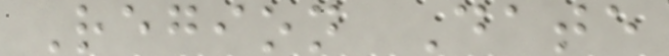Region Date
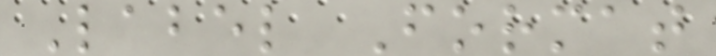Label Format
